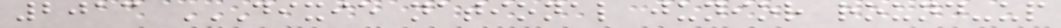2013 DIXIE NATIONAL JUNIOR ROUND-UP
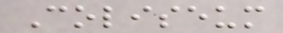Coliseum
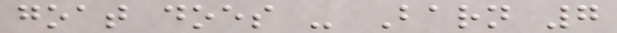goat does - Barn 7
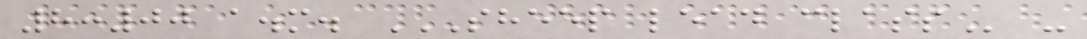8:00 a.m. SHEEP LEAD CLASS -
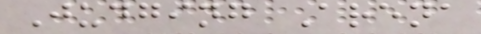Judging Arena
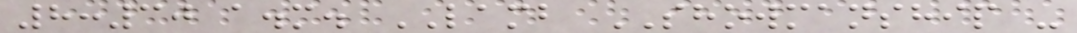8:30 a.m. LAMB SHOWMANSHIP -
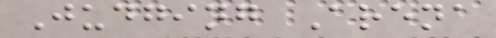Judging Arena
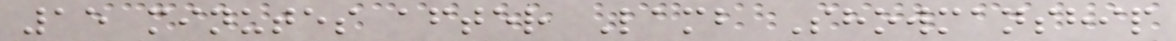15 minutes after Lamb Showmanship
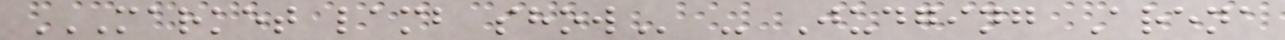MARKET LAMB SHOW - Judging Arena
